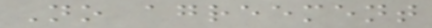No agreement
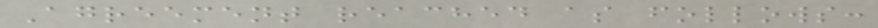Agreement reached as follows:
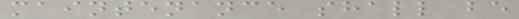maintenance shall be
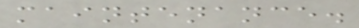maintenance.
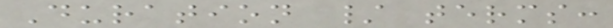Duration / terms:
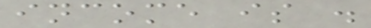income is .
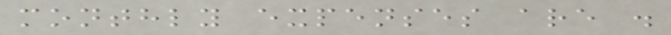monthly expenses are .
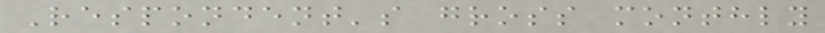Respondent's gross monthly
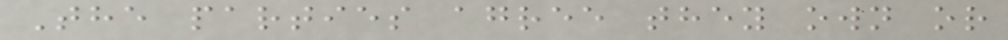The parties agree they own or
